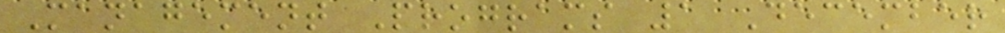Management Programs 1 December
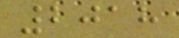2018
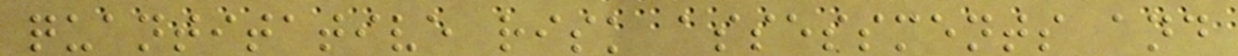quantitative risk assessments and
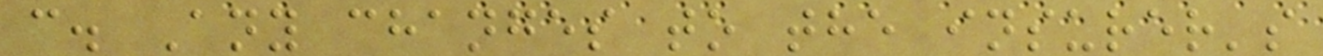c. Any changes to the insurer's
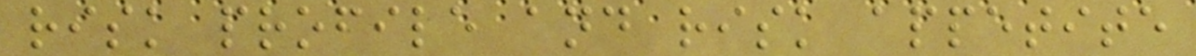risk profile and risk appetite
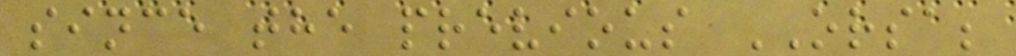since the previous ORSA;
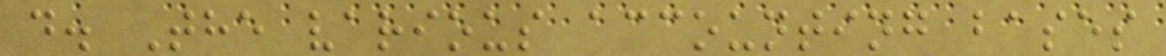d. The various accounting bases
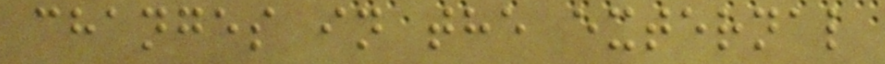changes in the external
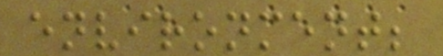environment;
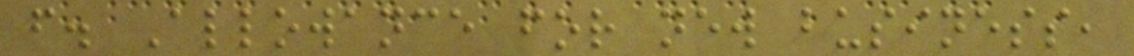f. Allowance for new business,
